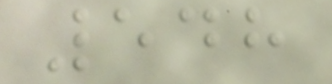548
